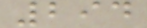294
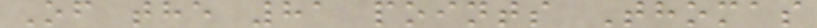Of the 81 points Thomas
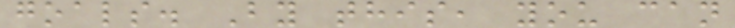goals. By this, you can
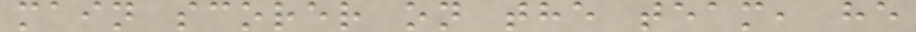main scorer on the team, he
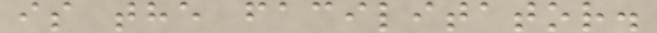is the facilitator.
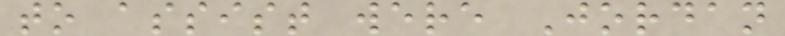to assist were Jordan
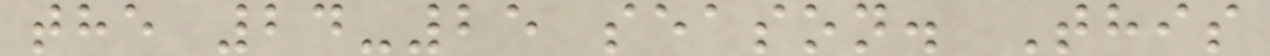the 24-25 season. This
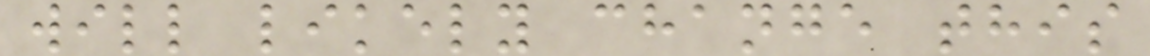will likely change this
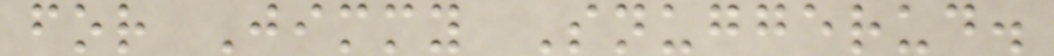for Jimmy Snuggerud.
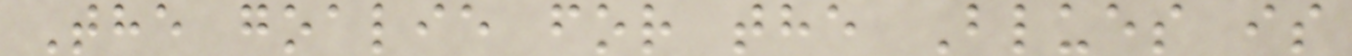The goalie for the Blues is
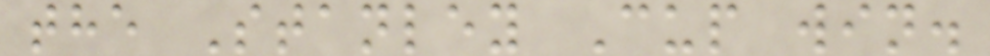the Stanley Cup win.
